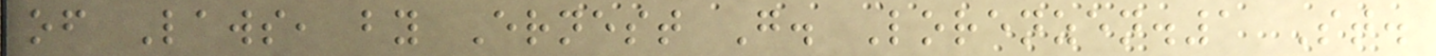of Laws, by Ernest G. Lorenzen.1 St.
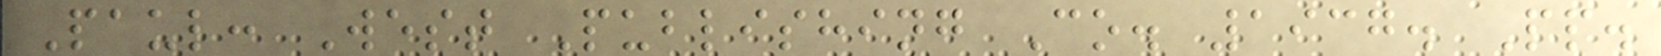Paul: West Publishing Co. 1937. Pp.
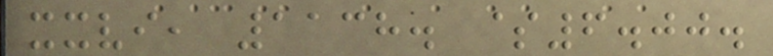xxvi, 1138. $6.00.
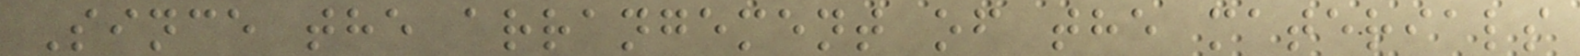Since the arrangement of the materials
